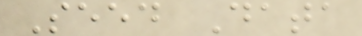Seed Data
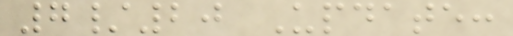7/20 Update:
